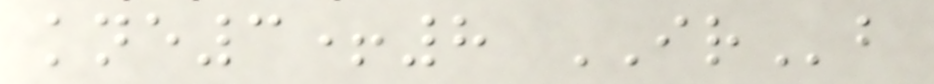kne3+8 IRb
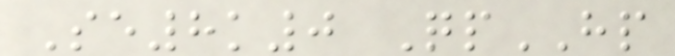Se8k0 QpHP
